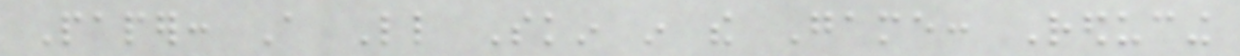Paper: A Little Skin in the Game: Reducing
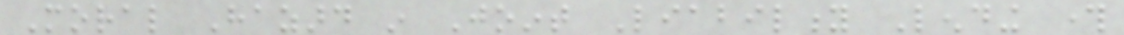Moral Hazard in Joint Liability Lending through
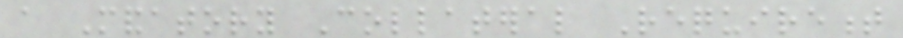a Mandatory Collateral Requirement
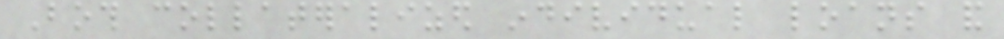Both collateralized individual loans and
